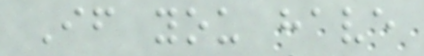If you have
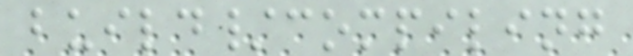build/compiling
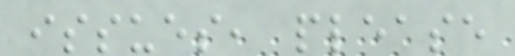issues, please
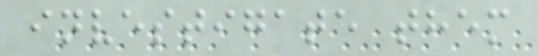investigate them
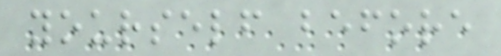yourself before
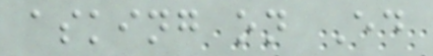asking on Ed
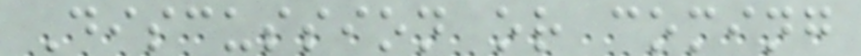Discussion or coming
